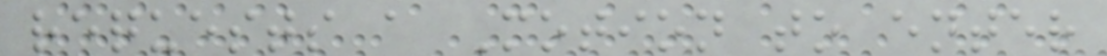requests a Motion to enter
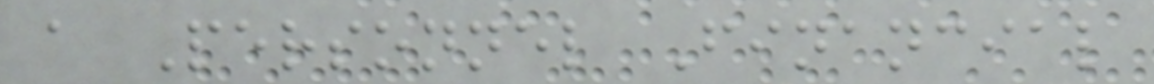a Personnel Financial
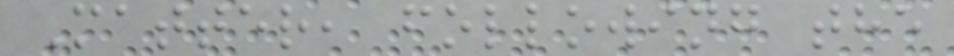Matter, following the
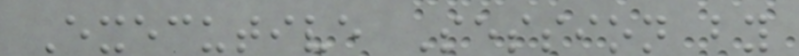Executive Session by
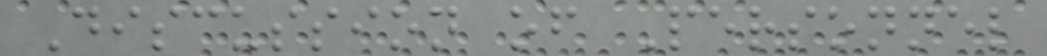Discussion of Personnel
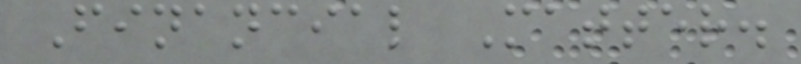Financial Matter.
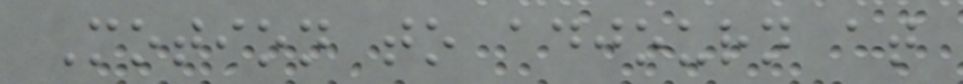Motion to adjourn at
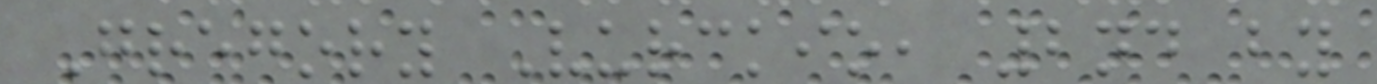Gregory Vurckio, 2nd by
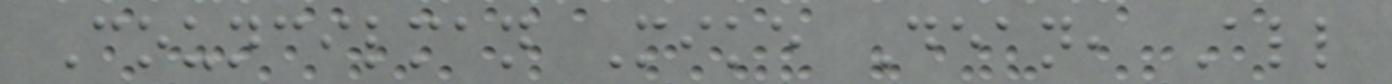Councilman Mike Dean, All
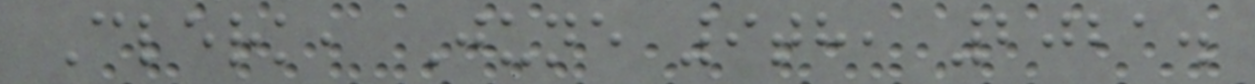Clerk, June 9th, 2021.
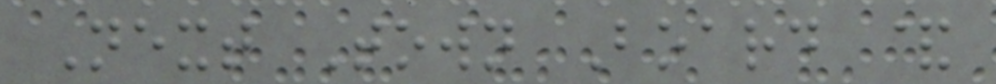Next Town Board &
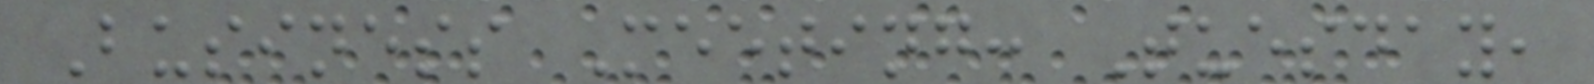Business Meeting: Tuesday,
